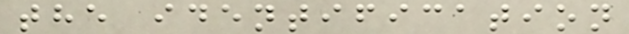the identification
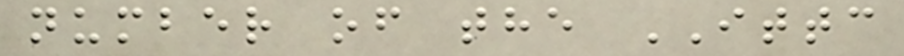number of the ITTC
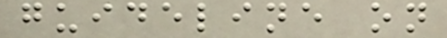guideline on
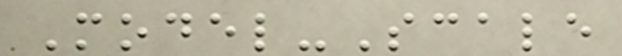Model-Scale
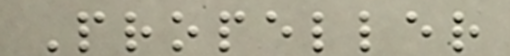Propeller
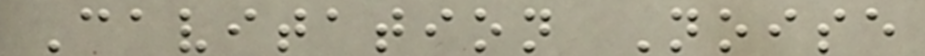Cavitation Noise
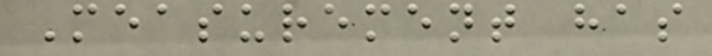Measurement has
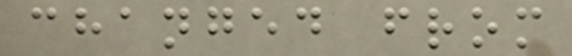changed from
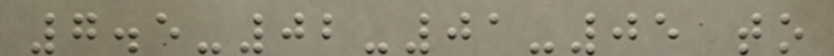7.5-02-01-05 to
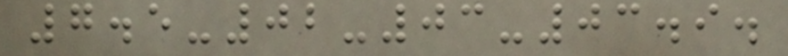7.5-02-03-03.9.
